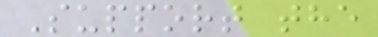Support the
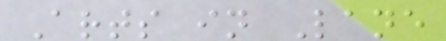Arts in Lane
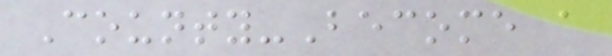County-Become a
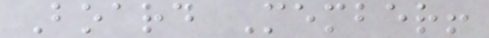Board Member!
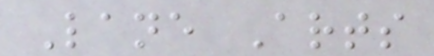Lane Arts
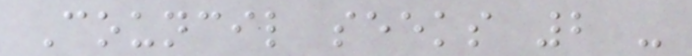Council seeks 2 -
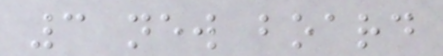3 new board
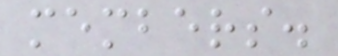members.
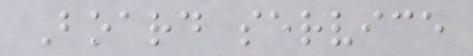Board service
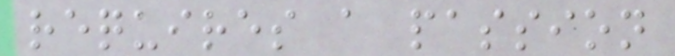requires a passion
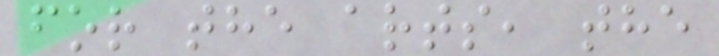for the arts, the
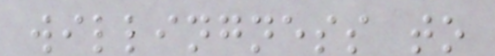willingness to
